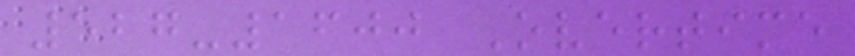527-1600 Overtime
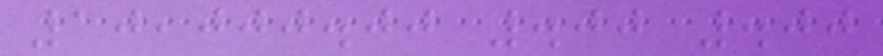10,000.00 .00 .00
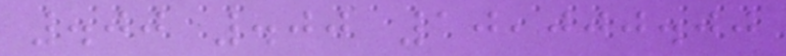.00 .00 10,000.00
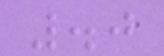.0
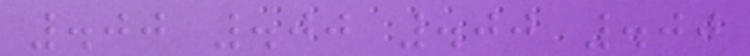.00 .00 .00 .00
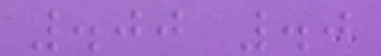.00 .0
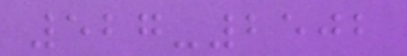527-2502
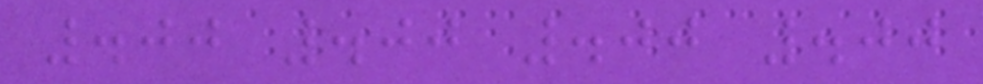.00 .00 .00 .00
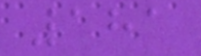181
